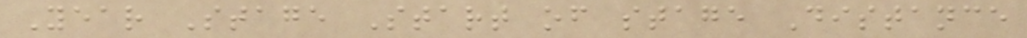Year Stage Start of stage Distance
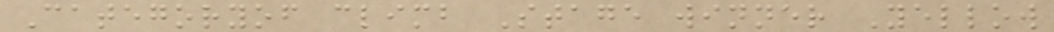Categoryof climb Stage winner Yellow
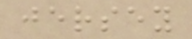jersey
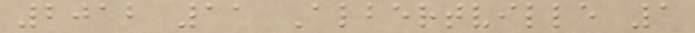2012 11 Albertville 1
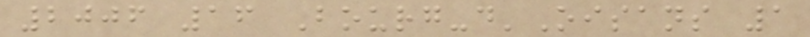2006 16 Bourg-d'Oisans 1
